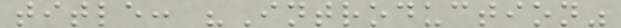title: "Introduction"
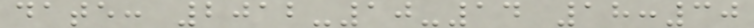date: 2012-10-14 18:30
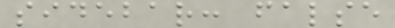sidebar: false
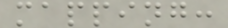mapping:
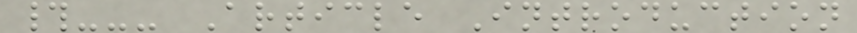#--- Article Introduction
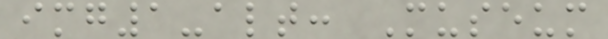img1-alt: Museum
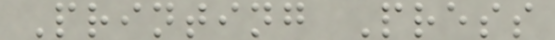Printing Press
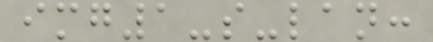img1-s-lan:
